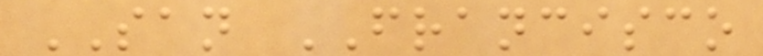SAN FRANCISCO
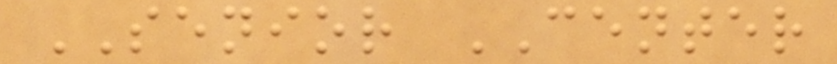SENIOR CENTER
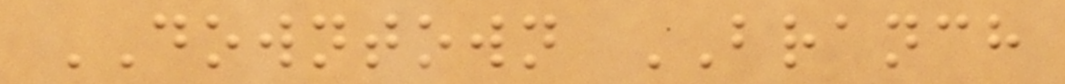DOWNTOWN BRANCH
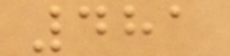481
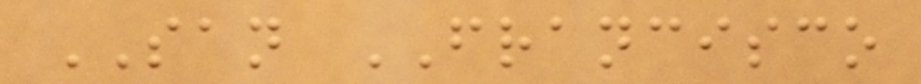SAN FRANCISCO
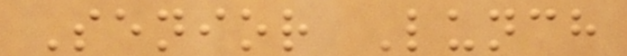Senior Lunch
